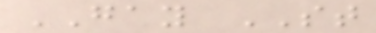GAY ST
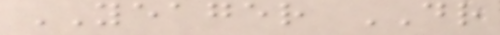YEAGER DR
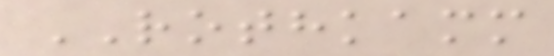ROTHKAMM
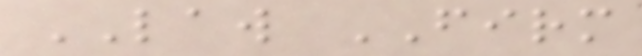LAW FIRM
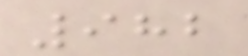982
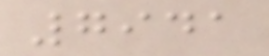7941
